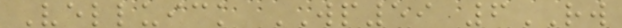Velluick WP59 6RW
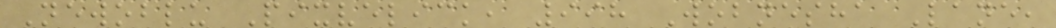Newoblu Pixvelick, 998 Wobnesha Lane,
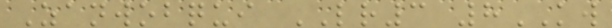Zanwobqui LR3 8KW
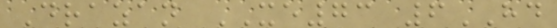Drazan XE73 6HD
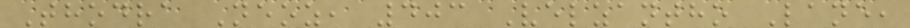Thodra Neoz, 403 Velzantho Lane,
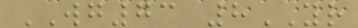WG73 8YR
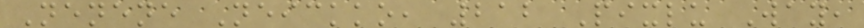Nenene Neickko, 212 Pixlu Way,
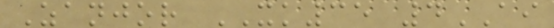Zanjor XK35 4AI
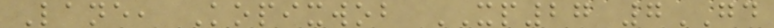Lane, Kopixwob XP27 7GD
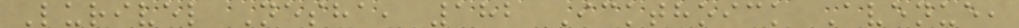Lurivel Nesha, 182 Ickthoick Avenue,
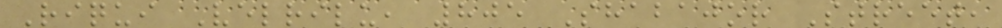Riqui Velrilu, 805 Shabajor Street,
